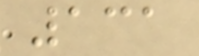131
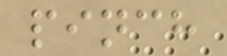pinch
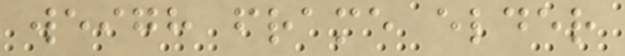weigh frame elder
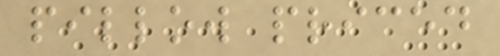pillow priced
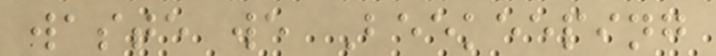waste we Beekeeping
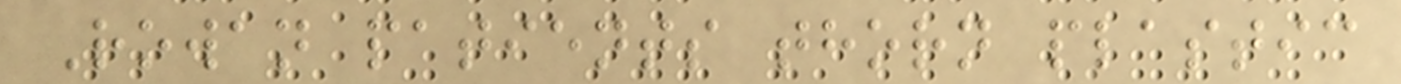Rowan patients thorn plastic
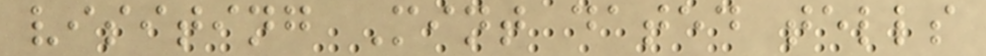visiting Mint dated tells
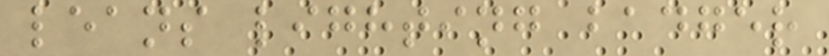leans lighting badger
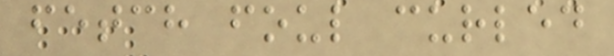fetch foul curled
